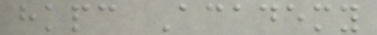hkpc Academy
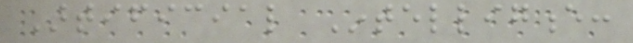Artificial Intelligence:
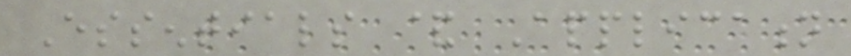Essentials & Application
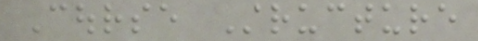Course Structure
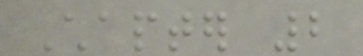Chapter 2
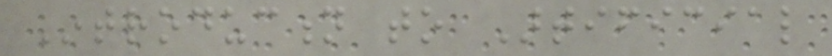Introduction to Artificial
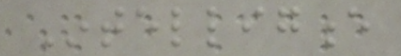Intelligence
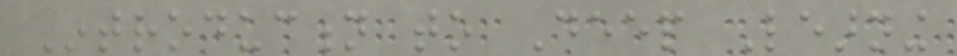Introduction to Deep Learning
